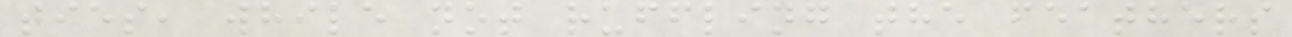ties, while not ruffling the feathers
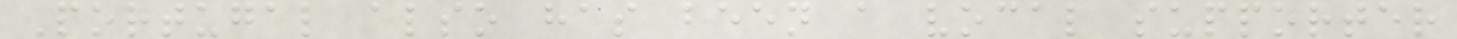Portugal also has been a vocal supporter
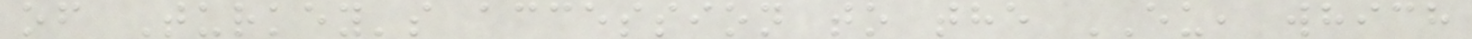of Turkey's accession to the EU, which
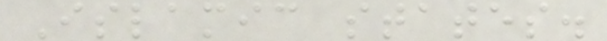Islamic states.
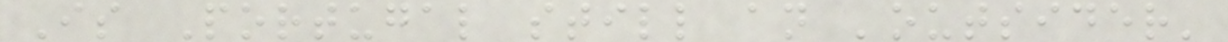Is Portugal still an 'outsider'
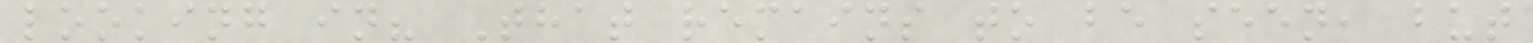looking in? That remains to be seen, but
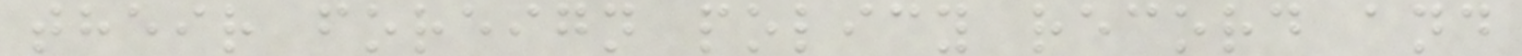their foreign policy record and
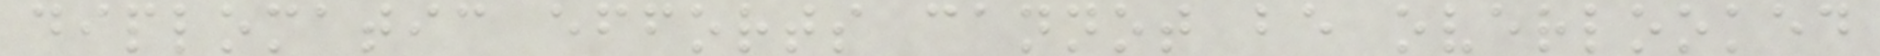diplomatic efforts cannot be overlooked
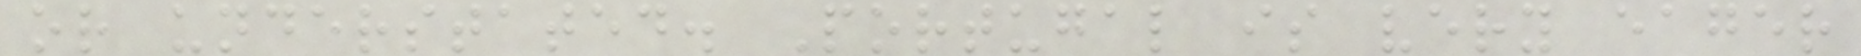or understated. Portugal is very eager
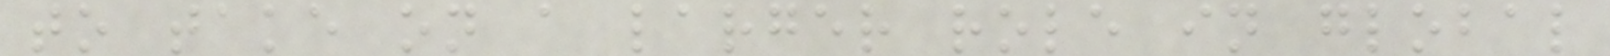to take on a larger role in global
